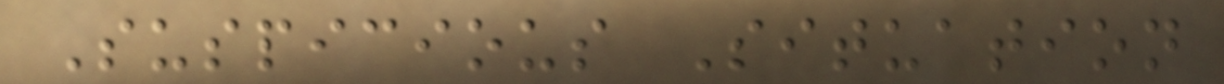Suspicious Situation
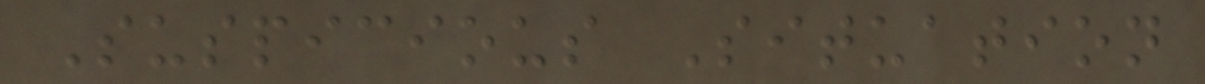Suspicious Situation
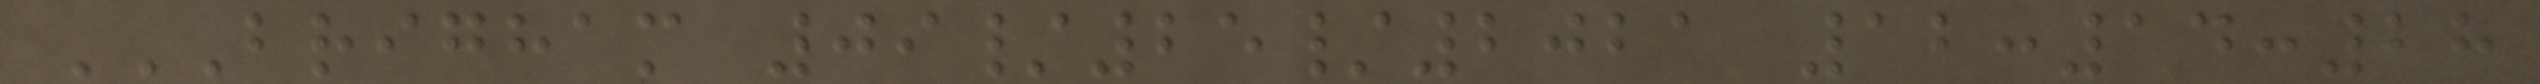BRIGHAM 09/25/2021 12:14:28
